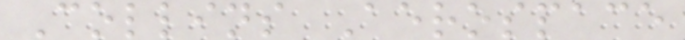Collins Aerospace
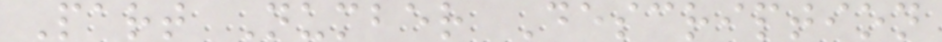Part Number Description
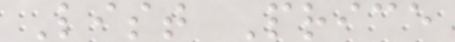List Price
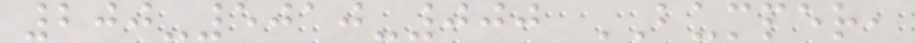200-5010-000 BUMPER,
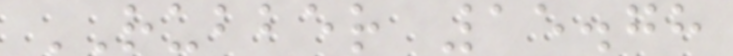RUBBER 15.78
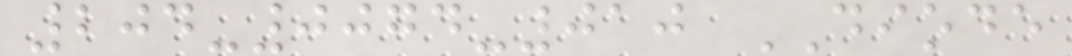204-0074-010 DIODE
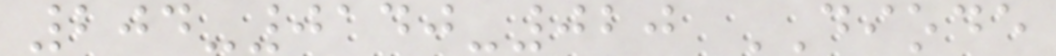204-0140-020 DIODE
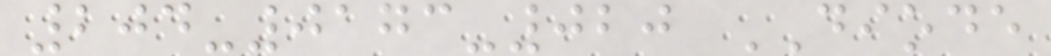204-0173-020 DIODE
